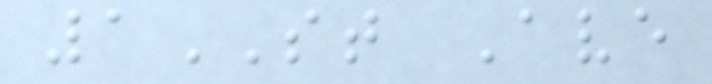1ST Ave
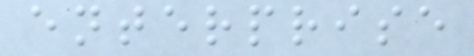enterprise
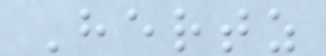Hertz
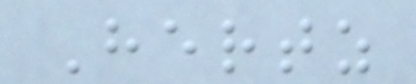Hertz
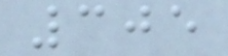305
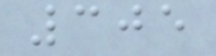305
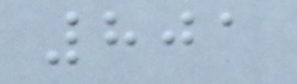801
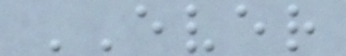EVER
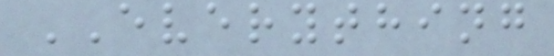EVERYTHING
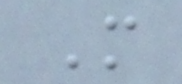M
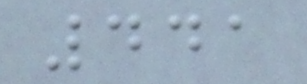441
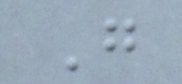G
